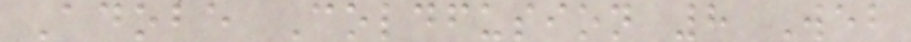Adobe Coldfusion 8 Web
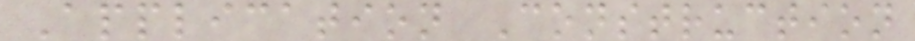Application Construction
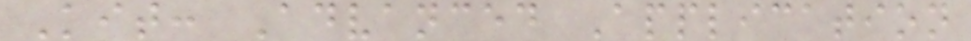Kit: Advanced Application
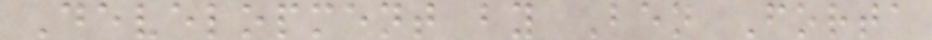Development by Ben Forta
